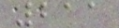211
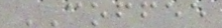COFFEE
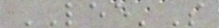LEE'S
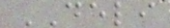DELI
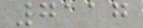7117
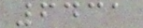6431
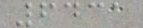6431
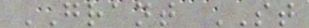GRANT ST
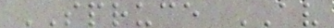SPRUCE AV
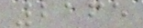2165
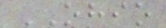OHIO
